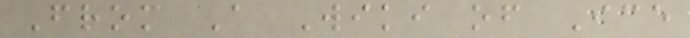From A Wiki of Ice
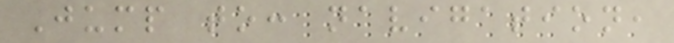Jump to: navigation,
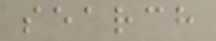search
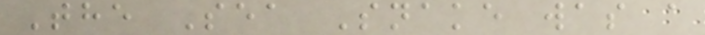The Sea Snake was a
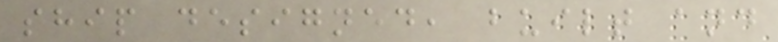ship designed, built and
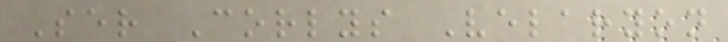Ser Corlys Velaryon
